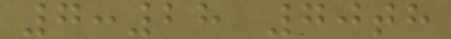7:28 70th
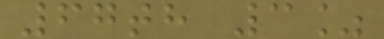67th 3%
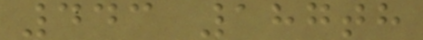443 187th
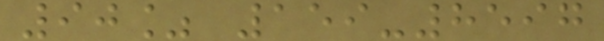90% 159-8597
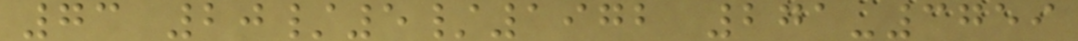73 20/5/1972 271-3759
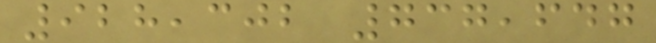928,302 737,647
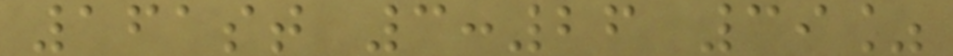161st 3:26 39%
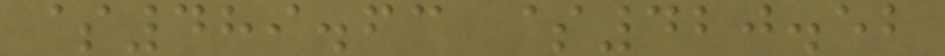$489.63 $420.52
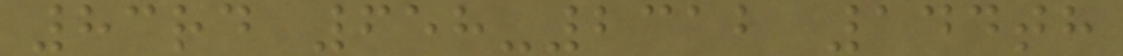83rd 658-2312 144th
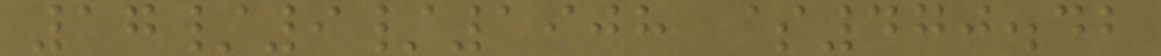17/9/1908 $470.42
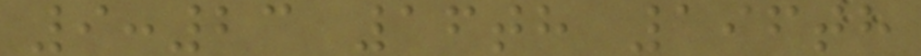9:23 16th 196th
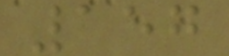157
